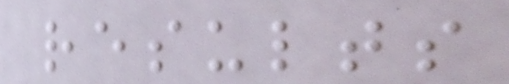results
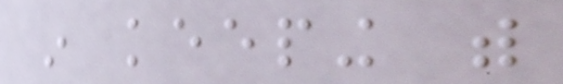in keeping with
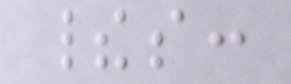theirs:
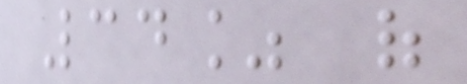34% of
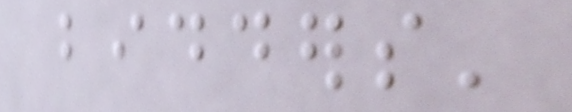bidders'
